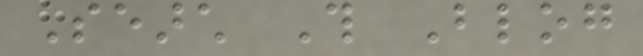Search This Blog
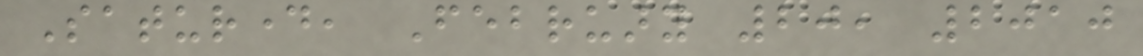Saturday, February 20, 2010
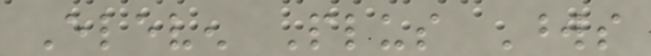Eleven Plus Words
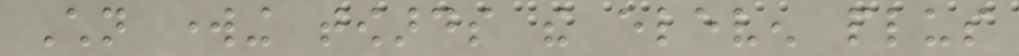Children working towards the eleven plus
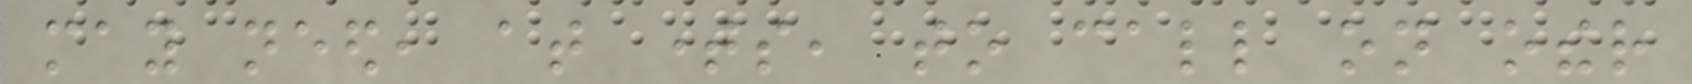may need, at times, to call on other
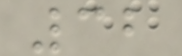32
